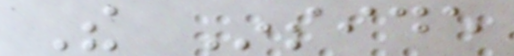The Inside
